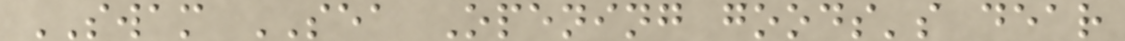SWAM SEA Opening goods's dear
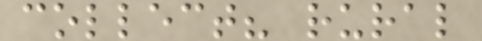collect? rural
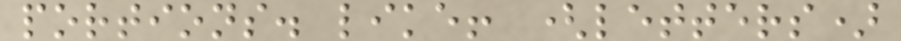portions. like! (letters)
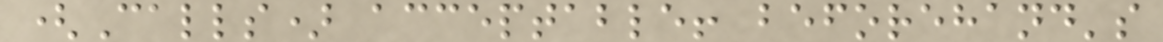(Calls) acceptable! beforehand's
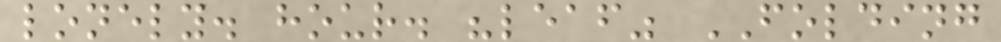lonely. hour. "leaf" FOLDING
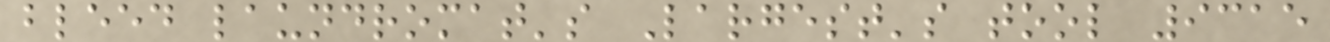bleed laundromat's Largest's tool 9315
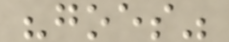"goes"
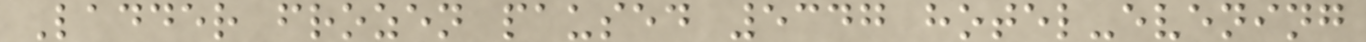Ladder frozen paused 5347 hotel-evening
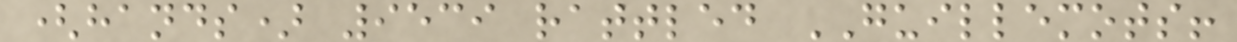(hands) 9539 rattled GUILLEMOTS!
